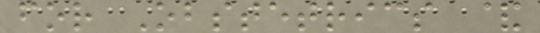for Obstetrics &
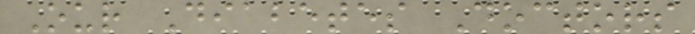Our Diabetes Doctors
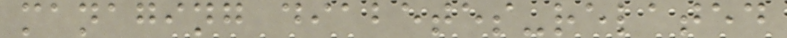managing diabetes-related
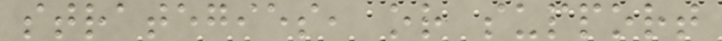strategies, or support
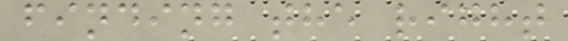finding the right
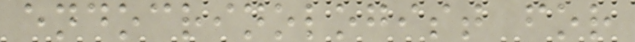endocrinologist for
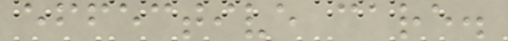effective care.
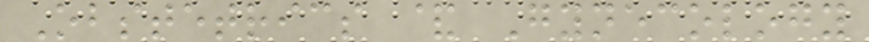Obstetrics & Gynecology
